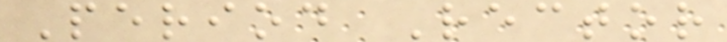Period Rector
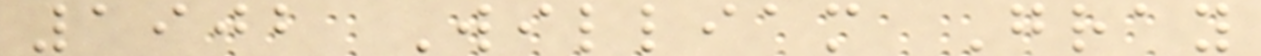1902 William Gray
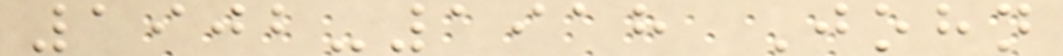1902-1918 John
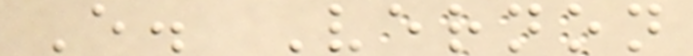E. Vernon
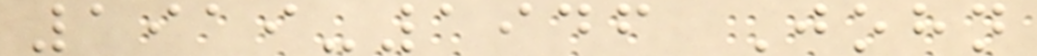1919-1946 John
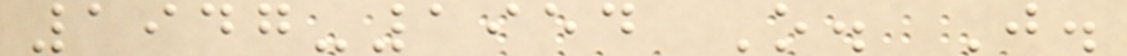1947-1954 O. J.
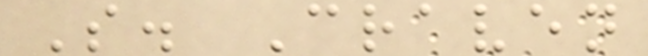S. Craven
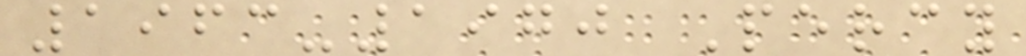1963-1970 Percy
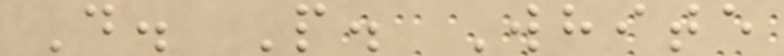D. P. White
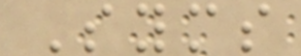Syms
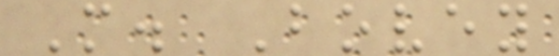M. Bovey
